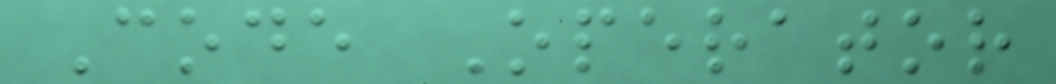Code Operator
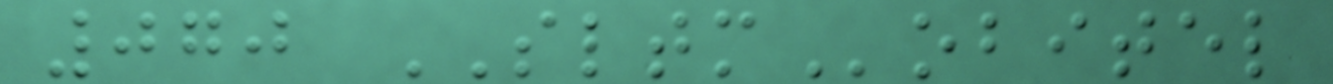070 SLTMobitel
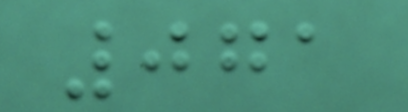071
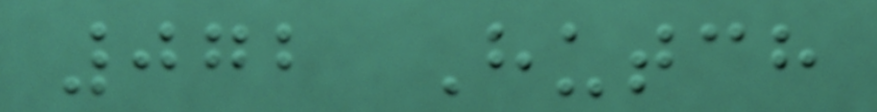072 Hutch
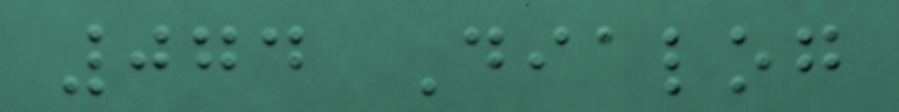074 Dialog
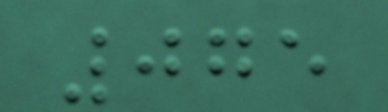075
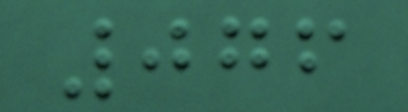076
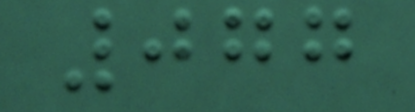077
